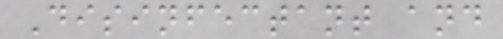Disinfectant and
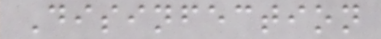Disinfection
